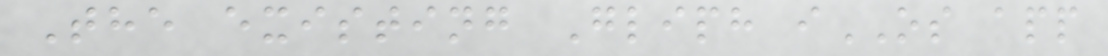The existing Gliph iOS app
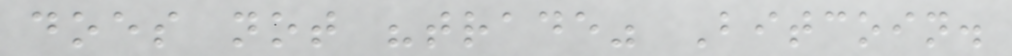does not "trade" Bitcoin.
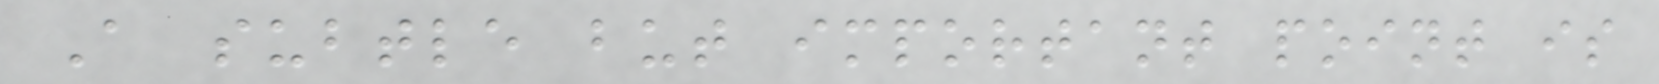A subtle but important point is
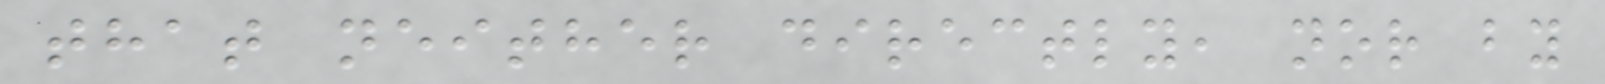that neither directly, nor by
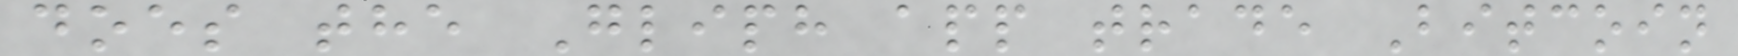does the Gliph app trade Bitcoin
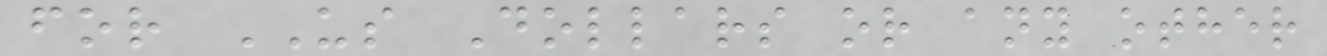for US Dollars or any other
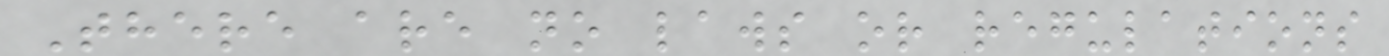There are no laws or regulations
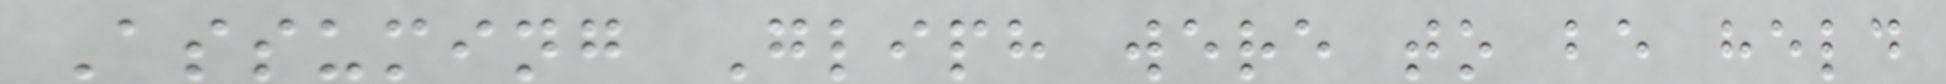Assuming Gliph were to be held
